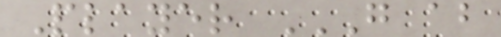Player G AB
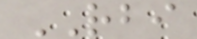RBI
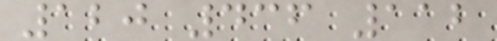120 436 112
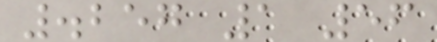.257 1 56
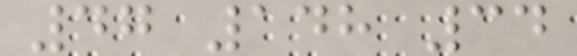47 148 34
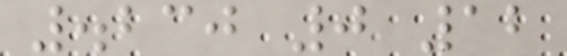.230 0 12
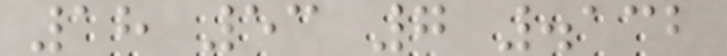18 53 7 .132
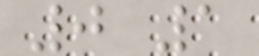0 1
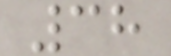38
